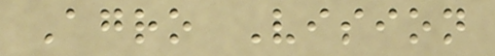Agro Vision
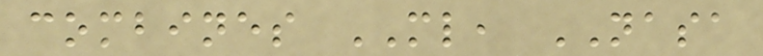combines ML, NASA
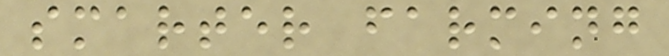smarter farming
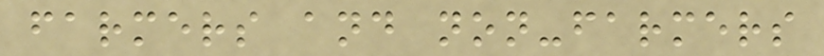farmers and non-farmers
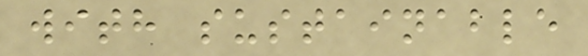with sustainable
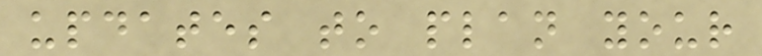updates to plan your
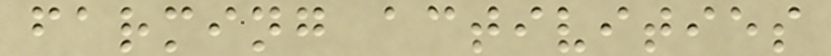farming activities
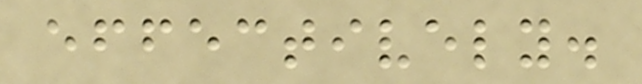effectively.
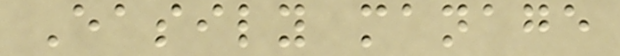Easily manage
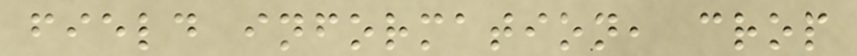field information, crop
